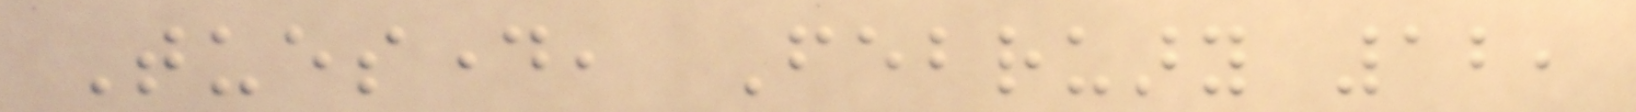Tuesday, February 12,
